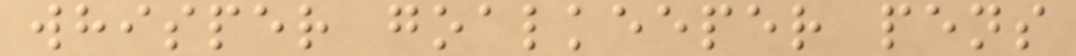whisper goalkeeper pens
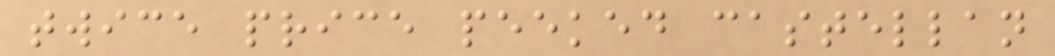twice price peeked castellan
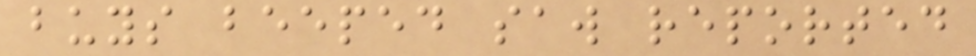buys beeped saw reported
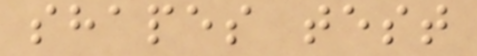shapes test
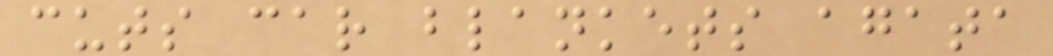cuts car blankets agata
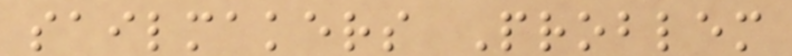sailmakers Problem
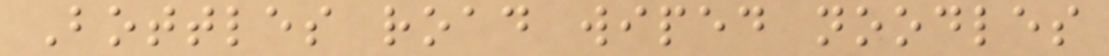Bottles road wiped noodles
